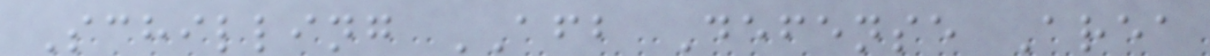Schilling AFB Defense Area
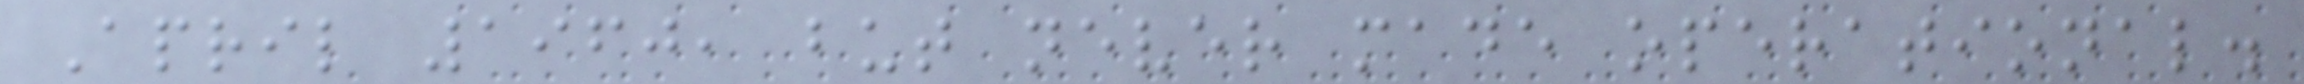April 1960, but never made operational.
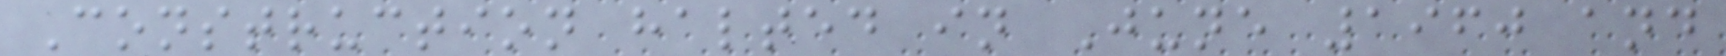Construction halted in June 1960 and
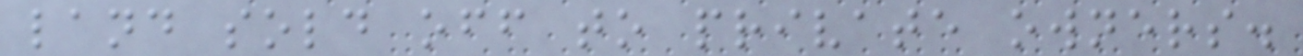land sold off to private owners.
